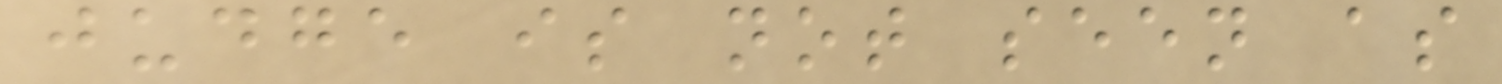judge is not seen as
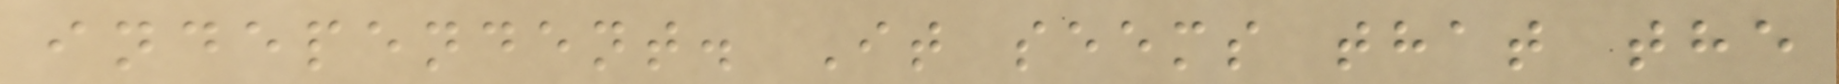independent. It seems that the
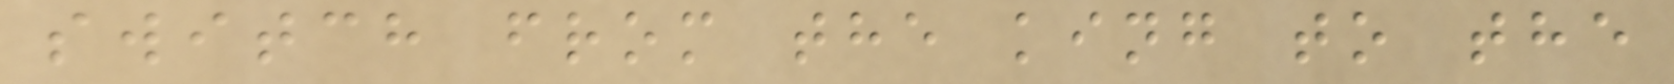switch from the king to the
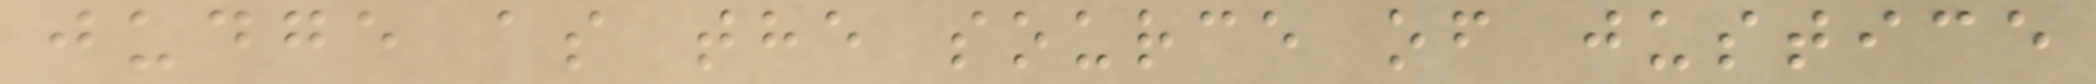judge as the source of justice
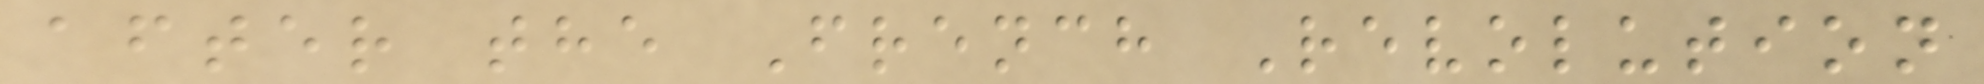after the French Revolution
